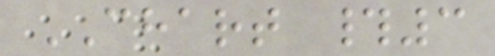CHART #3
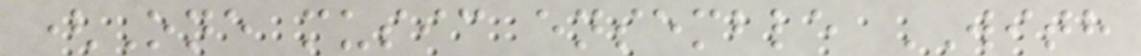(One music ensemble WITH
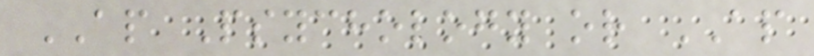AP Psychology or AP
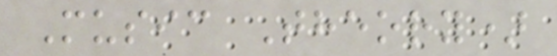Music Theory)
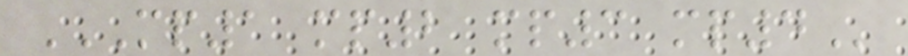MP1 MP2 MP3 MP4
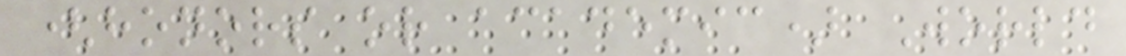(honors or academic) World
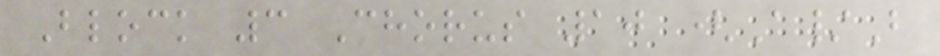Block 3 Chorus 10 (A/B
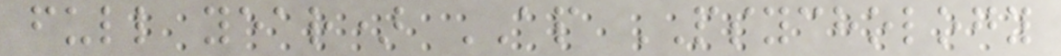full year) AP PSYCHOLOGY
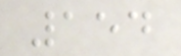154
